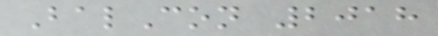BalCon 2018
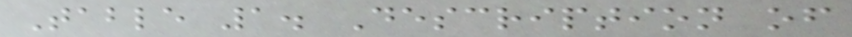Table 1. Description of
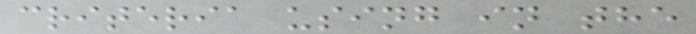criteria using in the
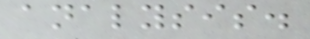analysis.
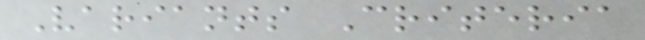Variants Criteria
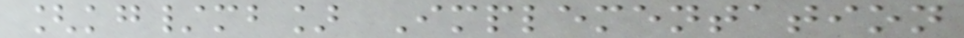[kg/mb] Implementation
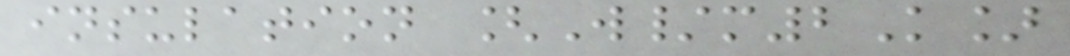insulation [W/m2K]
